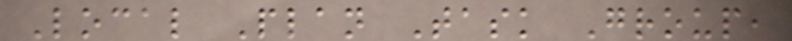Local Plan Task Group,
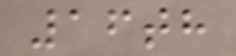16th
